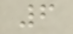6
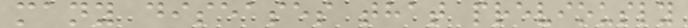many diseases that previously
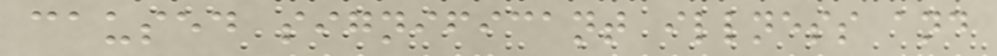caused significant illness and
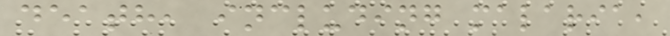death, including malaria,
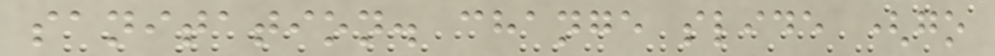sanitation. change slide (go
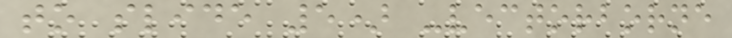to slide 5) -vectorborne
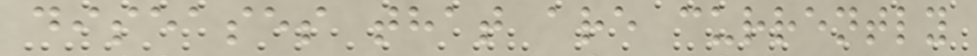diseases that are currently
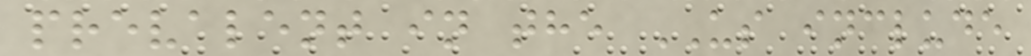prevalent in the US include
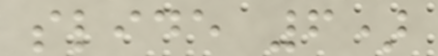slide 6)
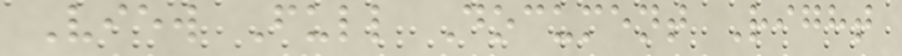View Full Document Right
